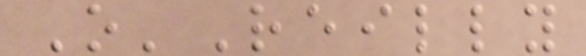O'Reilly
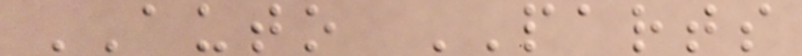AUTO PARTS
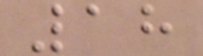18
